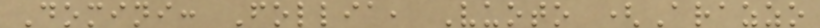Domini: Follia, Vuoto (Arazzo
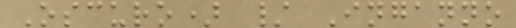Oscuro) / Inganno
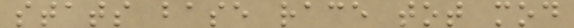stats base race tot mod
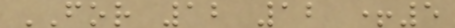FOR 12 12 +5
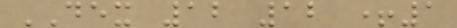DEX 12 12 +1
